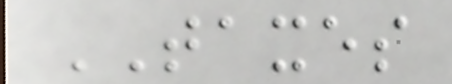TAXES
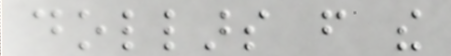dollars from the
